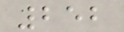252
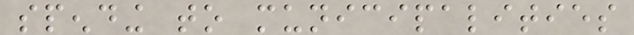spending to municipalities
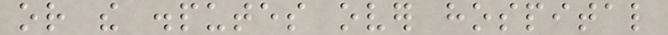or the disputes over hospital
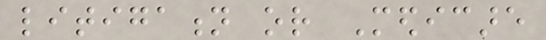litigation or Medicare
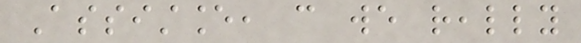Assistance, can we really
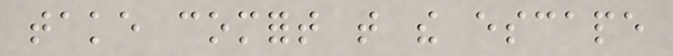take comfort that the escape
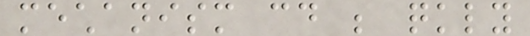mechanism could be quickly
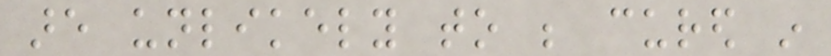are unlikely to be cured in
